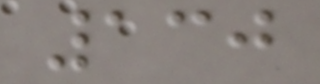130
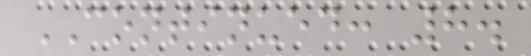CONTINUED: 8.
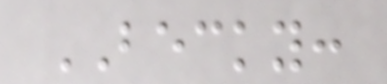BECKY:
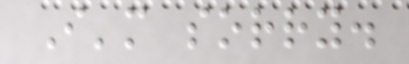I'm sorry.
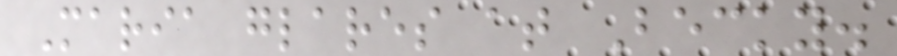Maria glares at Becky.
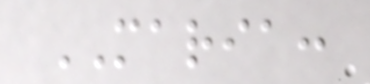MARIA:
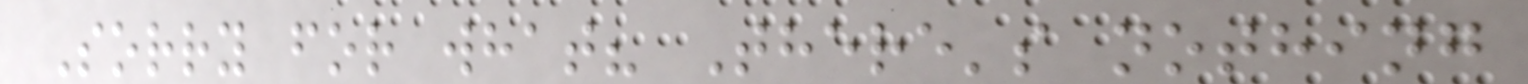Sorry for what? There's nothing
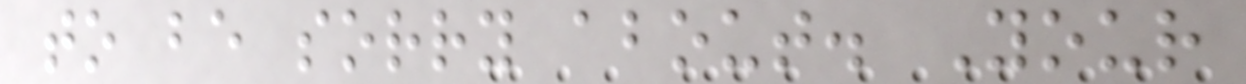to be sorry about. Your
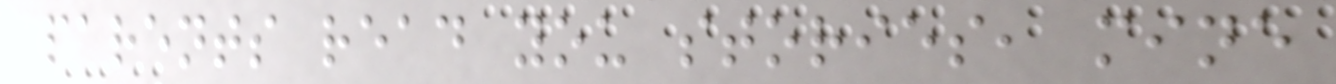parents read you stories, mine
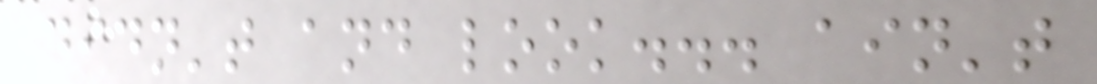didn't and look... ain't
